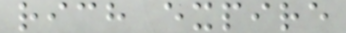rich expire
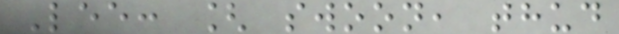Lee: [ swoon, thud
